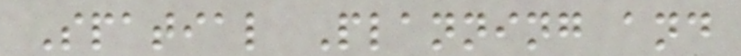Spatial Planning and
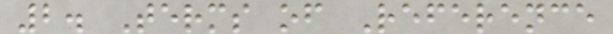2. Terms of Reference
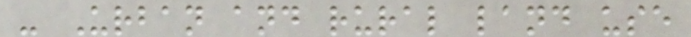- Urban and rural land use
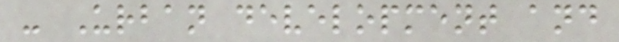- Urban development and
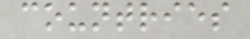countries
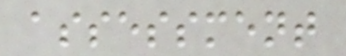assessment
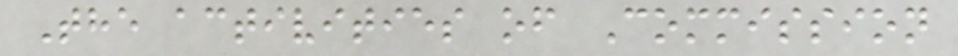The activities of Commission
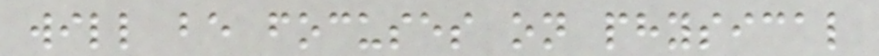will be focuses on physical
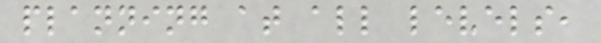planning at all levels,
